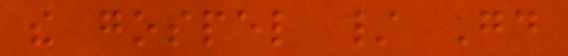the gospel / Good
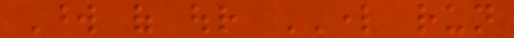Word of our LORD run
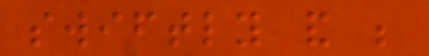swiftly and be
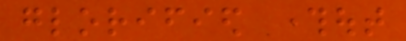glorified throughout
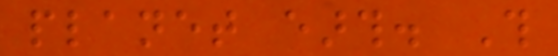planet earth. This
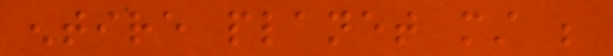entire planet must be
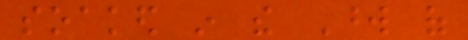soaked in the Word of
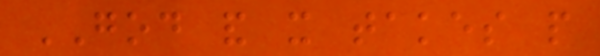GOD and it takes people
